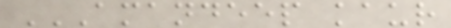AMANDEEP KAUR
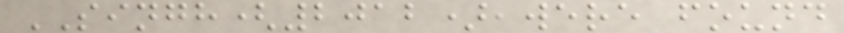SINGH(2012),were found
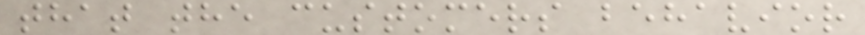that the customers behavior
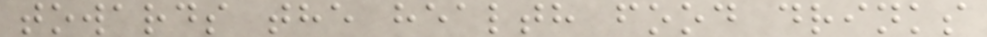towards the health food drinks
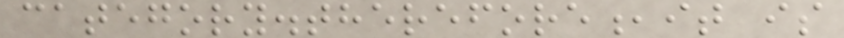category.therefore,it is
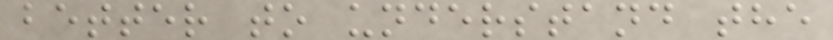better to understand the
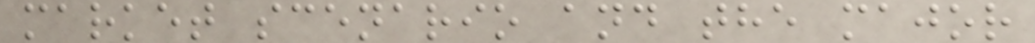market scenario and the major
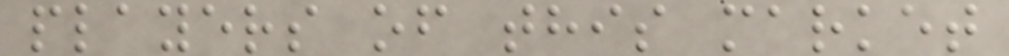players of this market
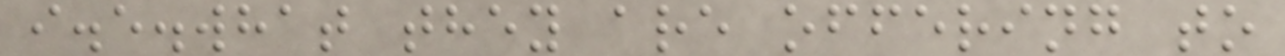i.e.what they are offering to
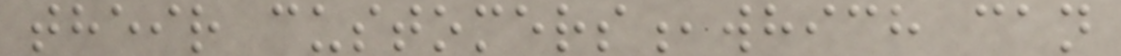their customers,which can
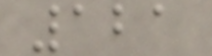121
